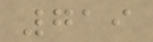719
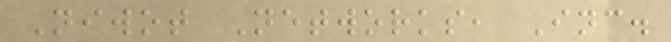Niwot Networks, Inc.
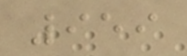959
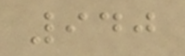940
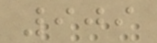909
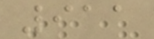911
